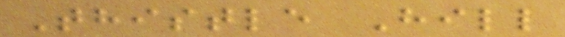Thistle Hill
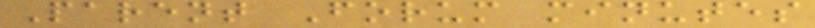Parent Forum minutes
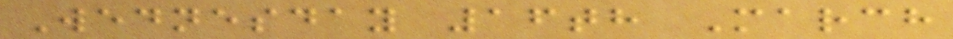Wednesday 16th March
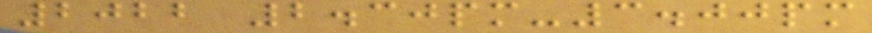2022 2.30pm-3.00pm
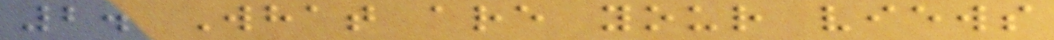2. What are your views
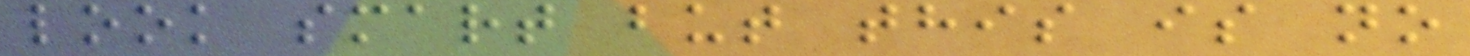look smart but this is no
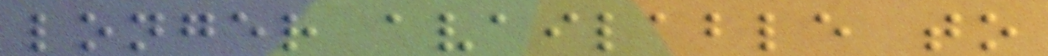longer available to
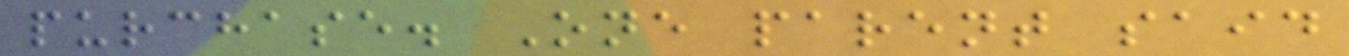purchase. One parent said
